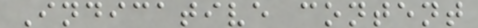Indicative content
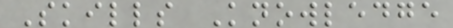Skills Knowledge
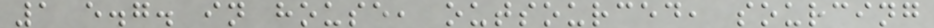1 e.g. in house, outsourced, sourcing
